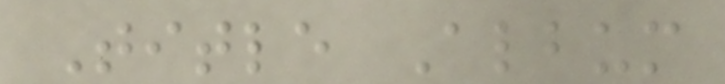Title Album
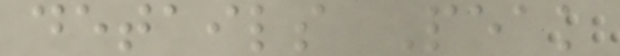details Peak
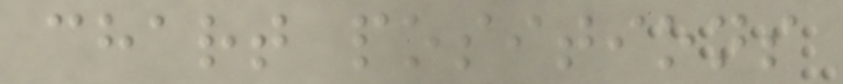chart positions
